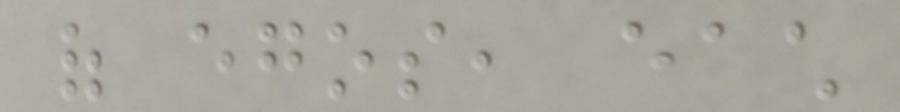of egos, each
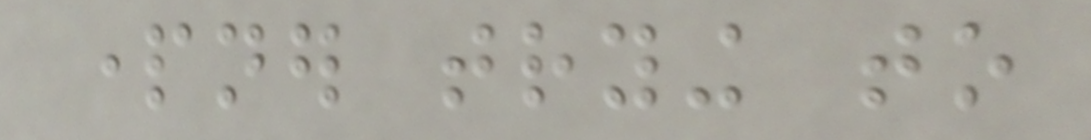partner trying to
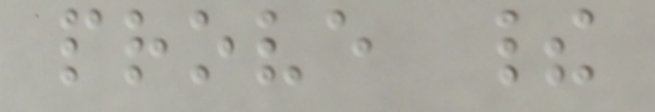prove their
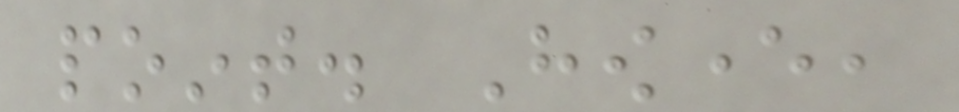point. However,
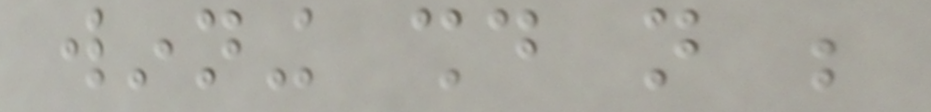winning should not be
